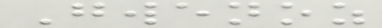Gwenoz
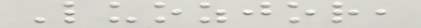Luozjor,
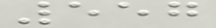557
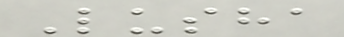Lusha
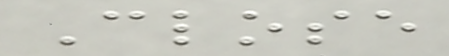Close
